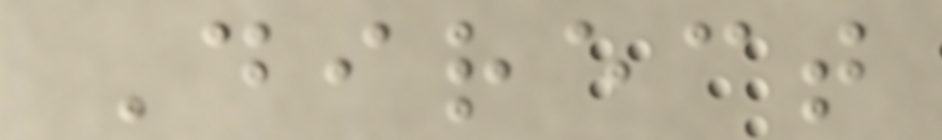Direct
